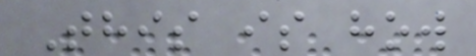This is how
